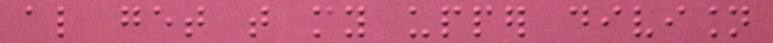also get that my upper division
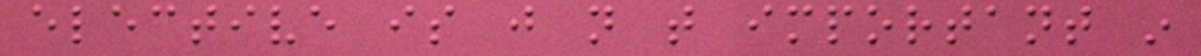elective is just not that important in
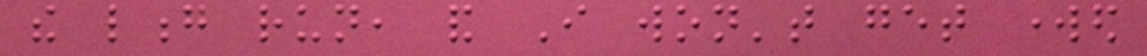the long run, and I won't get worked
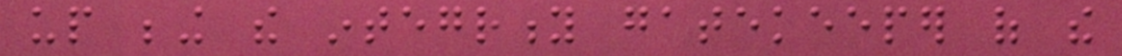up being the integrity gatekeeper of the
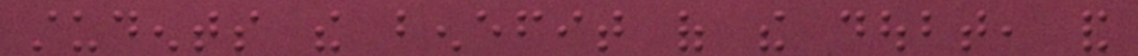students the benefit of the doubt, and
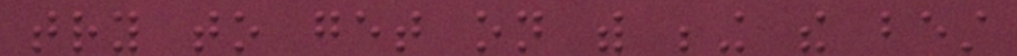try to get on with being the best
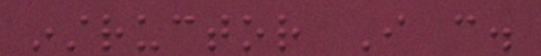instructor I can.
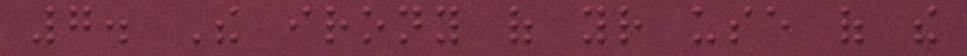7. The irony of your use of the
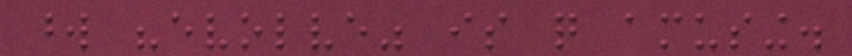word "evolve" is quite amusing.
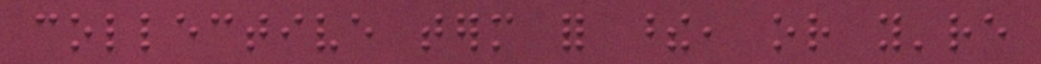collective term for these, or you're
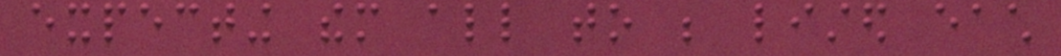expecting them all to be listed each
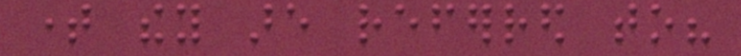time they are referred to?
